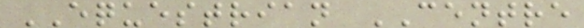EQUESTRIAN CENTRE
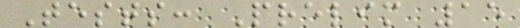Tests: Prelim 15
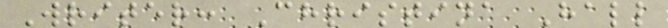Writer: Christina Hall
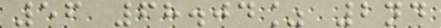56 68.04% 2nd
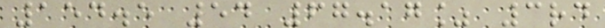154.5 54 67.17% 3rd
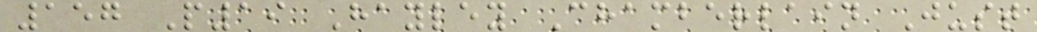157 P19 Hayley Chamberlain Just
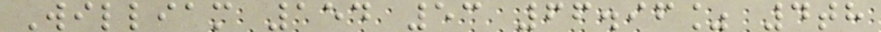William 154 53 66.96% 4th
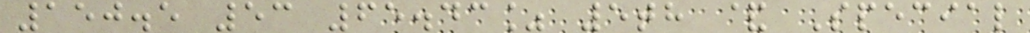150.5 53 65.43% 5th & Special
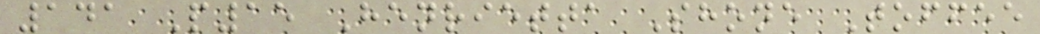141 P15 Henrietta Shone Toffee
